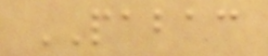PABAC
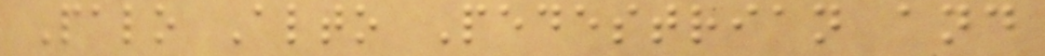Palo Alto Pedestrian and
